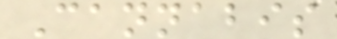Cannabis
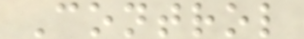Control
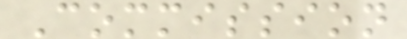Commission
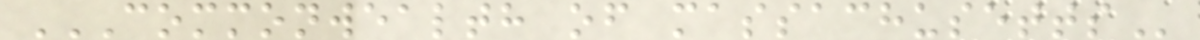COMMONWEALTH OF MASSACHUSETTS
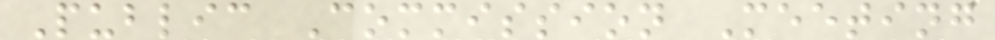Public Commission Meeting
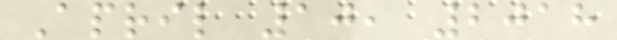April 10, 2018
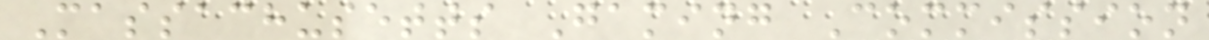Massachusetts Gaming Commission
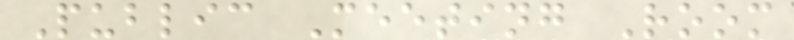Public Meeting Room
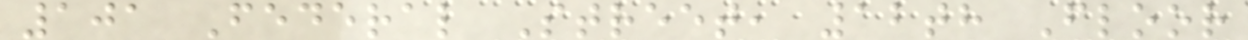101 Federal Street, 12th Floor
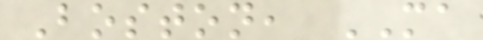Boston, MA
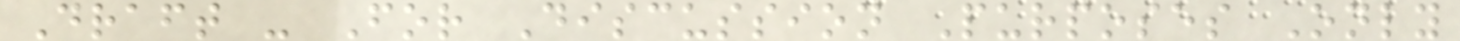Draft - For Discussion Purposes Only
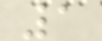1
